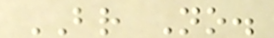BR No.
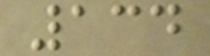134
